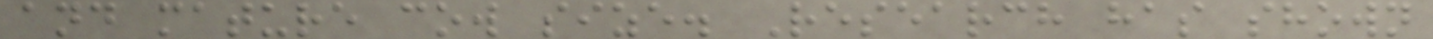and mature cow size. Research has shown
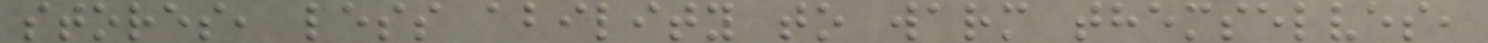stores, less ability to warm themselves,
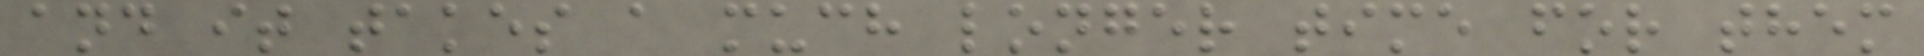and it takes a much longer time for them
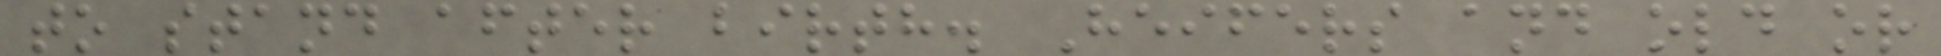to stand after birth. Heifers and old or
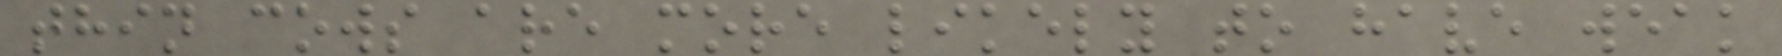thin cows are more likely to have weak
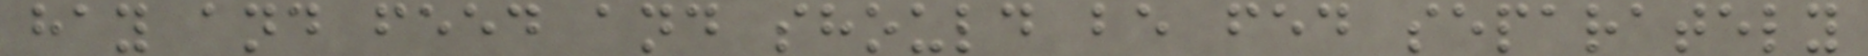hay and feed and should be fed separately
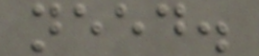need.
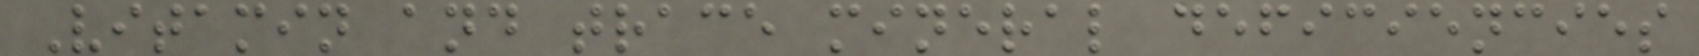Vitamin and trace mineral deficiencies
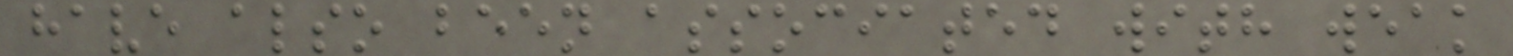have also been associated with weak
